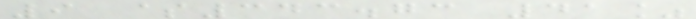9 $343.73 41%
